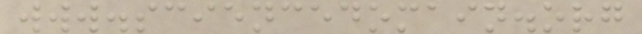www.sciencedomain.org
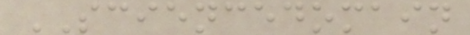SCIENCEDOMAIN
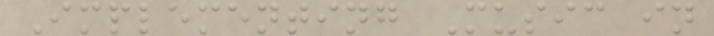Implementing Music in
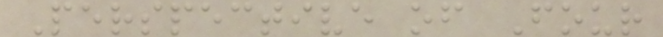Perspective of Four
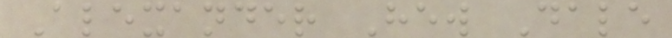Alexander Hew Dale
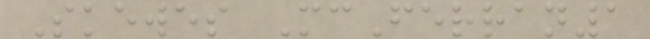Skewes McFerran1
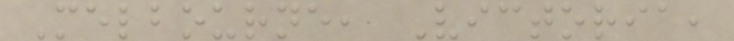Melbourne, Victoria,
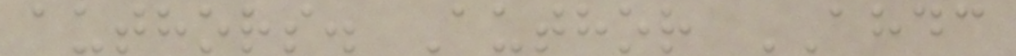authors. Author AHDC
